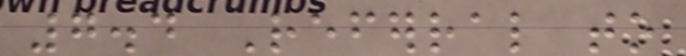7.4 Referral to
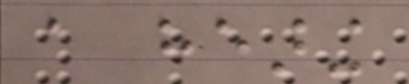a hearing
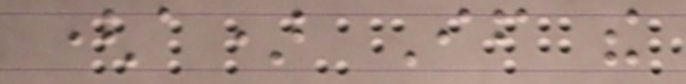(a) If the
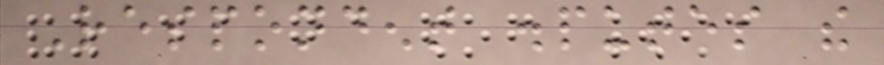Respondent disputes the
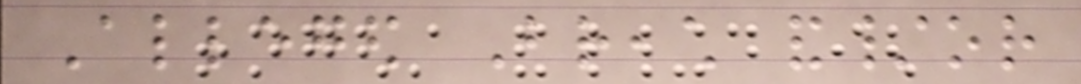Alleged Breach and/or
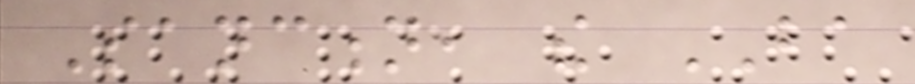Sanction, the BA
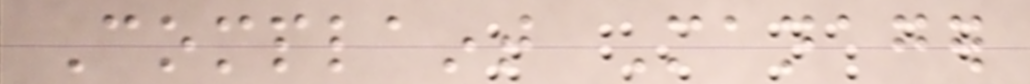Complaint Manager
